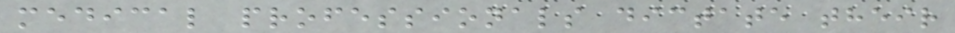medical professionals dictate their
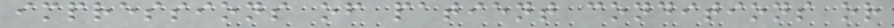impressions of patient conditions or
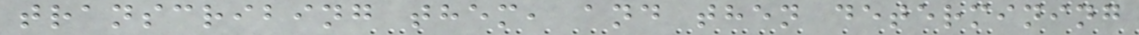transcribing them, and then determining
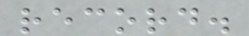record.
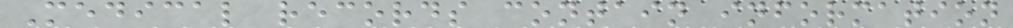Medical records contain information
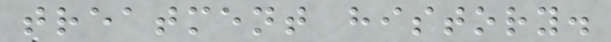treatment history.
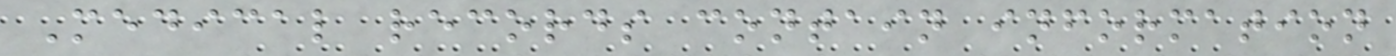Medical records contain information
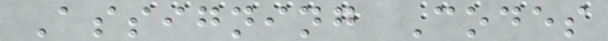Assigning Codes
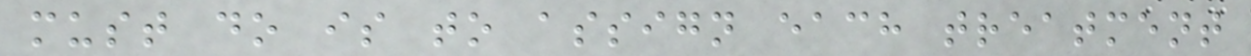must do is to assign each treatment
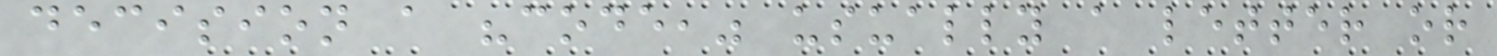decision a "code," usually a letter or
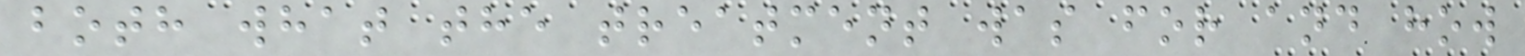both what the treatment was for and how
